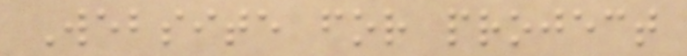Website for project
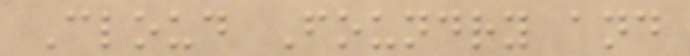Cloud Foundry and
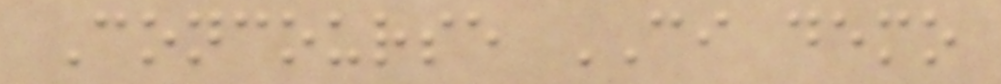Concourse CI demo
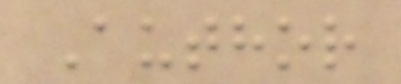Author
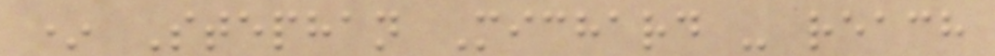* Stephan Michard - reach
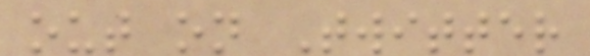out on Twitter
